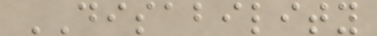DISABILITY
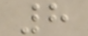8
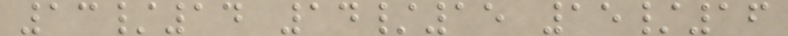13/14 14/15 15/16
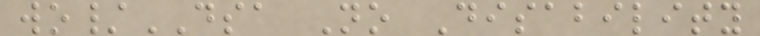wo/DSA No Disability
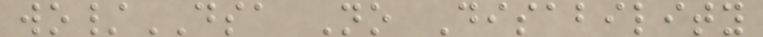wo/DSA No Disability
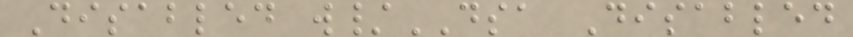Disabled w/DSA Disabled
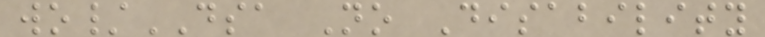wo/DSA No Disability
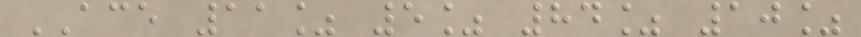ACE 11% 5% 84% 10%
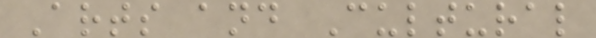Arts and Cultural
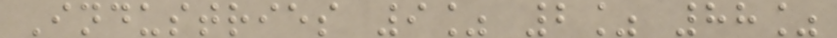Industries 9% 2% 88%
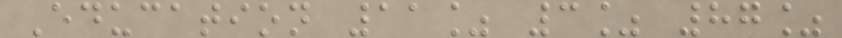Education 11% 3% 87%
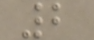2
